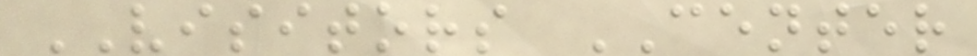VISITORS CENTER
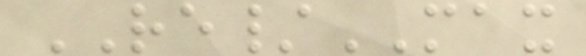RE/MAX
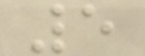5
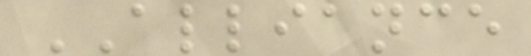ALLIANCE
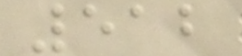512
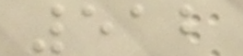512
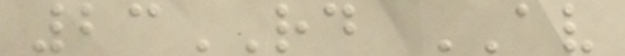23RD AV
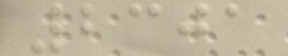2301
